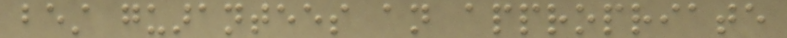best guarantees an appropriate
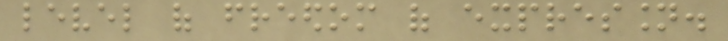level of freedom of expression.
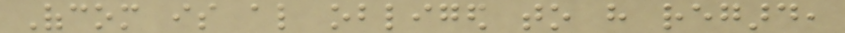Ofcom is also obliged to have regard,
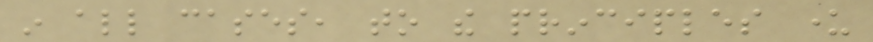in all cases, to the principles under
